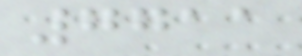7711
